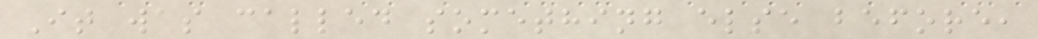It was called something else before,
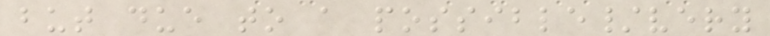but due to a possible/very
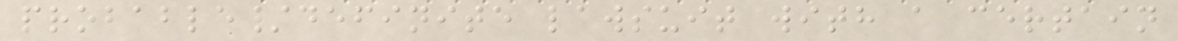probable/definite lawsuit with a certain
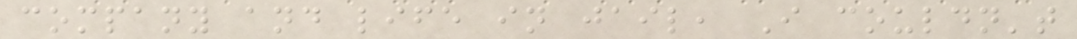company and life in jail, I couldn't
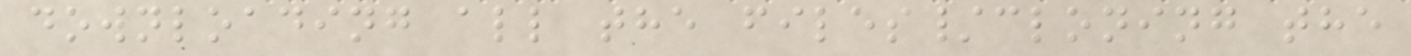downloading all the files/cloning the
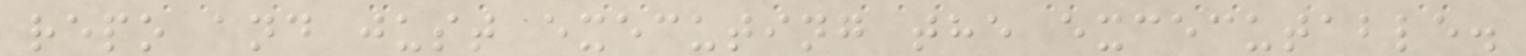repo and just executing the excecutable.
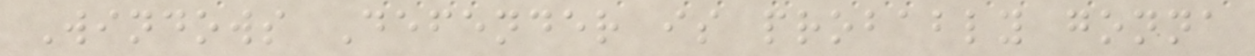Windows Defender is probably gonna
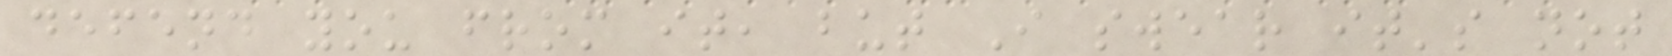defend you from it, but I swear it's not
